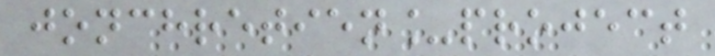jonchretien_project
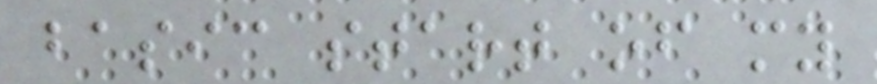basic start of my
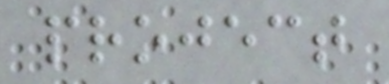project
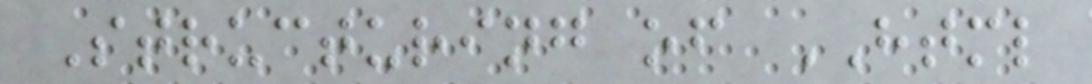Structuring of HTML
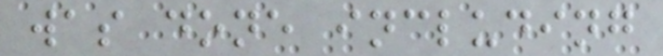was done including
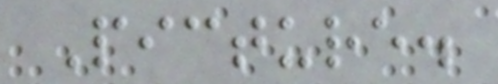Picture.
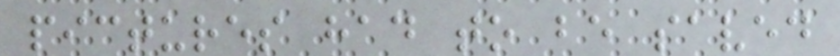pictures had to be saved
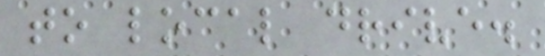to local drive.
